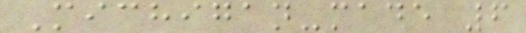Michigan-made 6
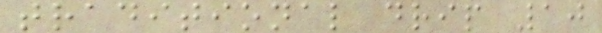traditional drip 10
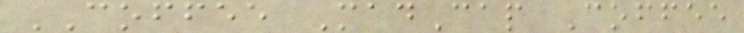COFFEE MadCap Coffee
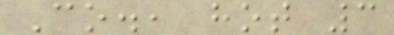Co., hot 3
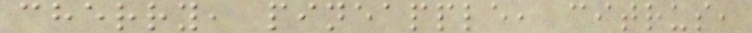cherry, pineapple, citrus,
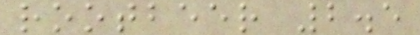rootbeer 2.5
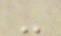-
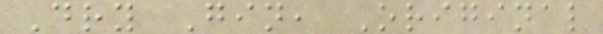Dry Gin, Original
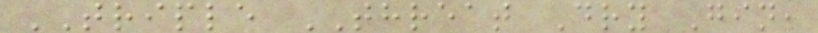TRIPLE THREAT Dry Gin,
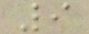9
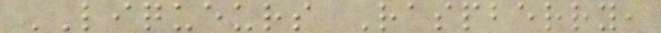LIQUEURS Raspberry,
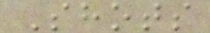Shots
